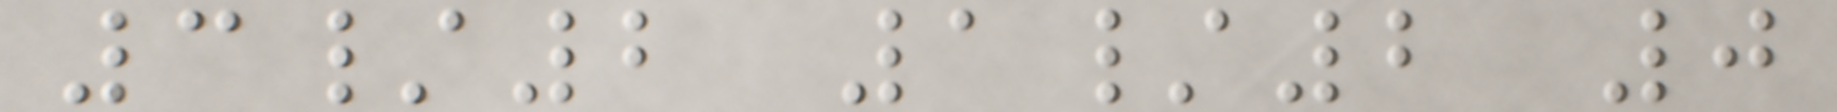3/2 1/2 0
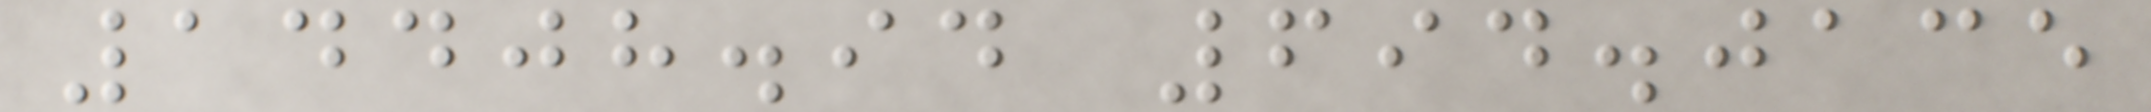14408.94 694.0135
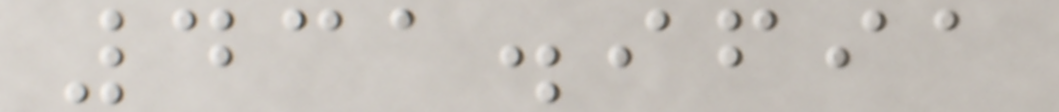431.9691
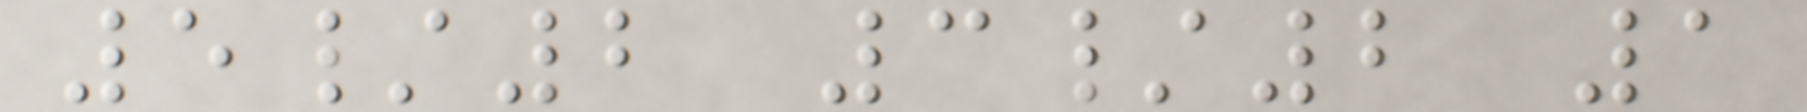5/2 3/2 1
